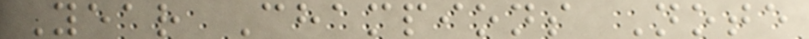Year Champions Note
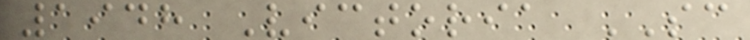1948 Victoria SC
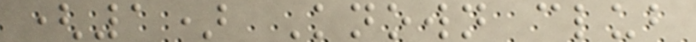(1) Known club
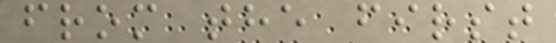from the first
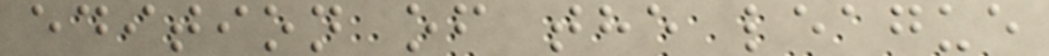edition of the league
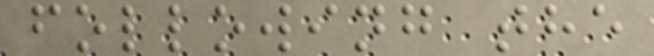following the
